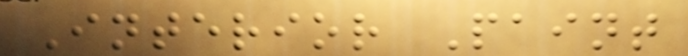Interior Paint
